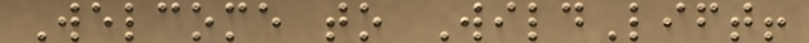Welcome to WildLift!
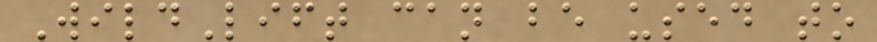WildLift can be used to
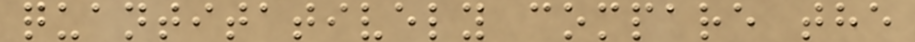quantitatively compare the
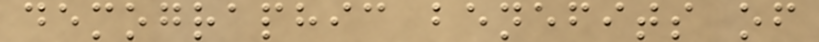demographic benefits of
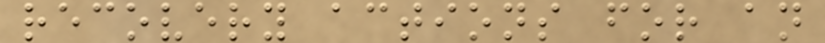recovery actions for an
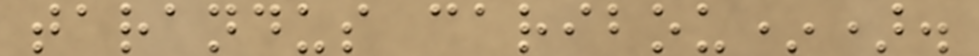tarandus caribou*).
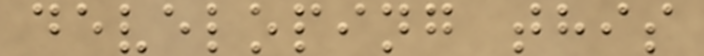developing this
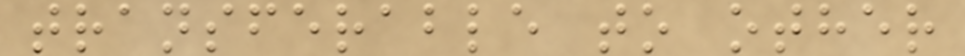transferable to other
